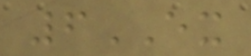6EX
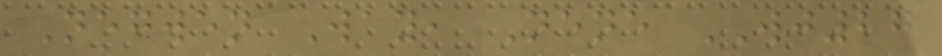Negwen Way, Nene WJ27
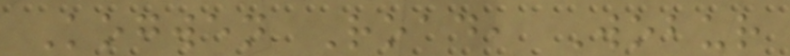Kogwen Road, Wobur
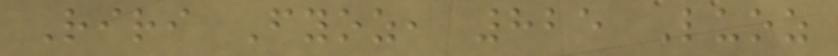Riri Fyoz, 825 Luoz
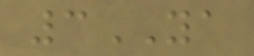3YA
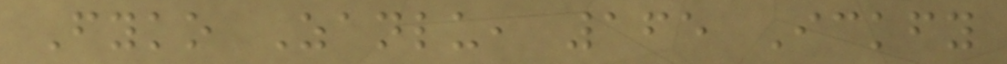Fyko Zanlu, 165 Ickfy
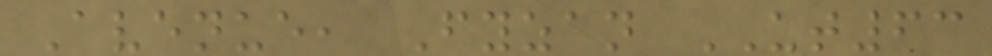Avenue, Fyzan UT63
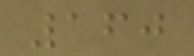160
